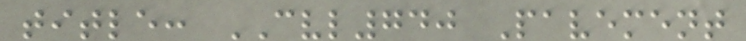title: CVL740 Pavement
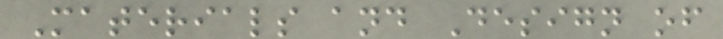Materials and Design of
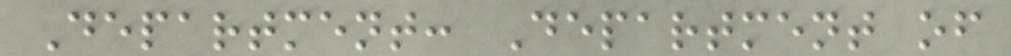Department: Department of
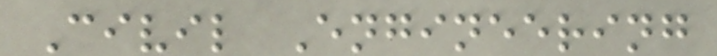Civil Engineering
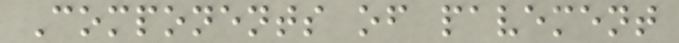Components of pavement
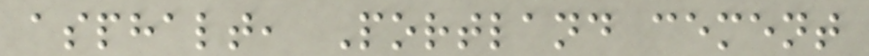asphalt, Portland cement
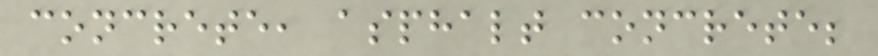concrete, asphalt concrete;
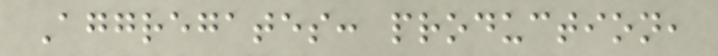Aggregates: production,
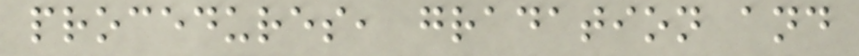procedures, gradation and
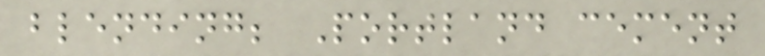blending; Portland cement
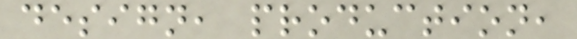design, production,
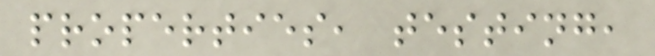properties, testing,
